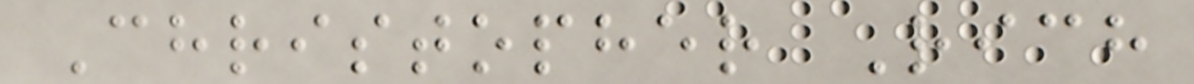Christopher Rich
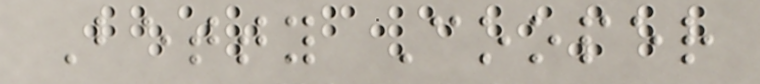Betty Cooper
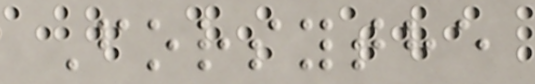Forsythe
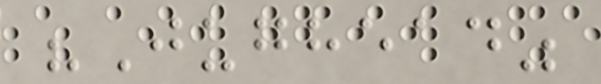"Jughead"
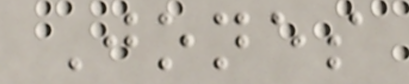Jones
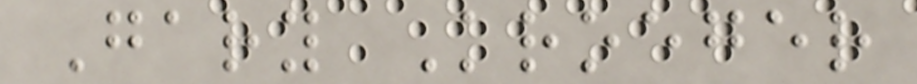Gary Kroeger
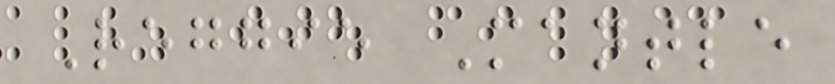Reggie Mantle
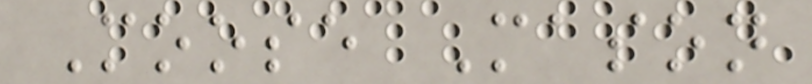Moose Mason
